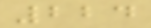224
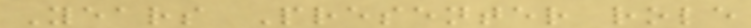Years Presenter role
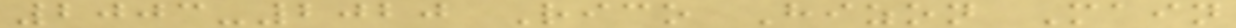2003-2020 Rico Hizon Main
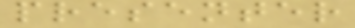presenter
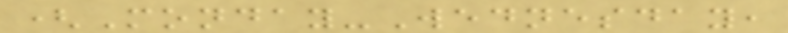(Monday-Wednesday,
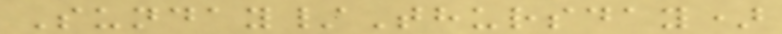Sunday/Thursday)
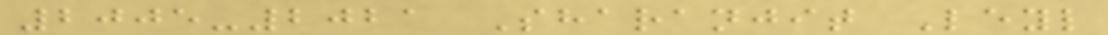2005-2021 Sharanjit Leyl
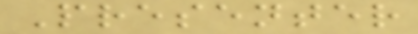Presenter
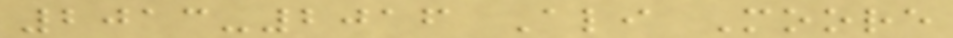2013-2016 Ali Moore
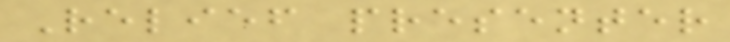Relief presenter
